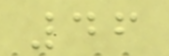46
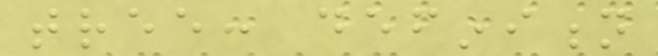tree: definition
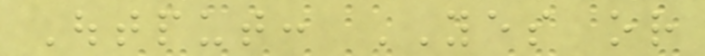Output: YES or
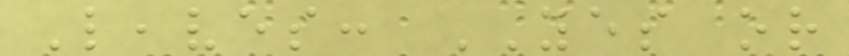Leaves: YES or
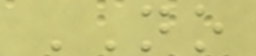NO
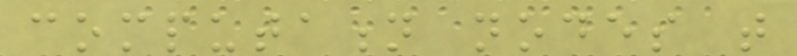computation nodes that
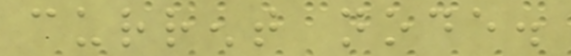current node.
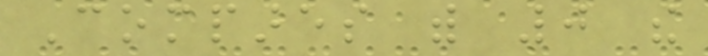Compares with 0 the
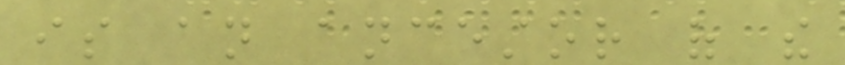is an ancestor of the
